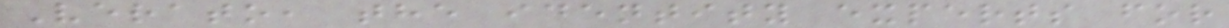Verato, the identity experts for
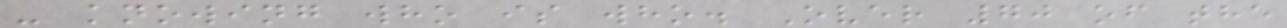- knowing who is who. Over 70 of the
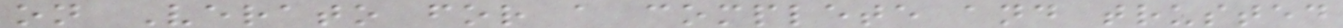on Verato for a complete and trusted
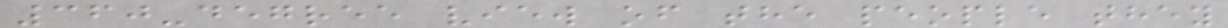360-degree view of the people they
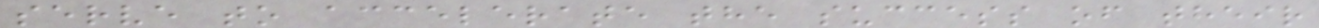serve to accelerate the success of their
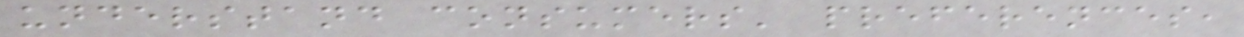understand consumers' preferences,
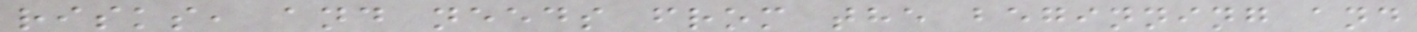risks, and needs from the beginning and
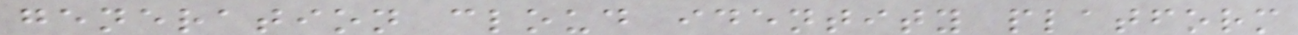generation cloud identity platform
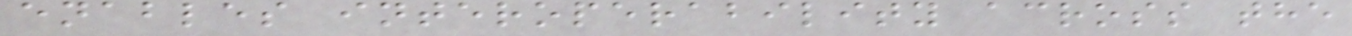enables interoperability across the
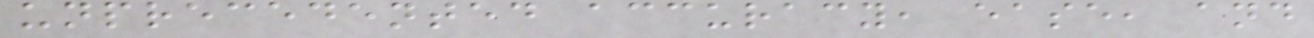unprecedented accuracy, ease, and
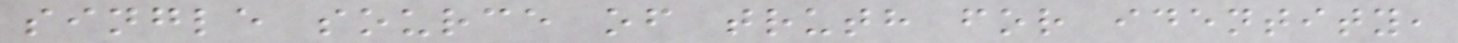single source of truth for identity,
